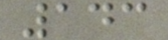143
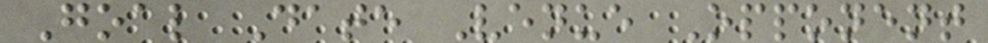Goal Date Venue Opponent
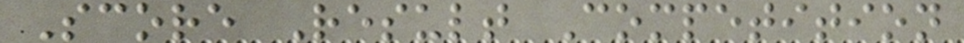Score Result Competition
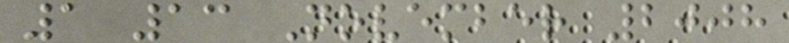1 13 November 2008
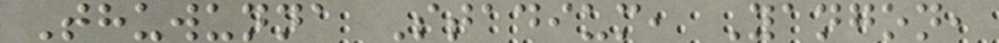Thuwunna Stadium, Yangon,
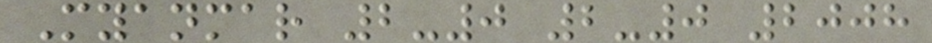Myanmar 2-0 2-0 2008
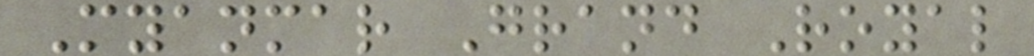Myanmar Grand Royal
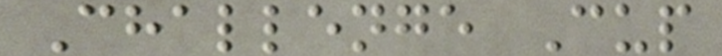Challenge Cup
